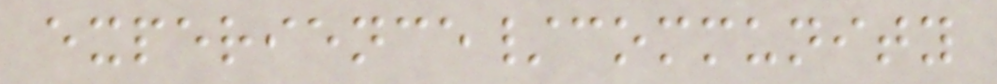experience/community
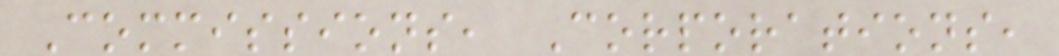Commissions, Corporations,
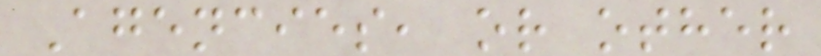Agencies, or other
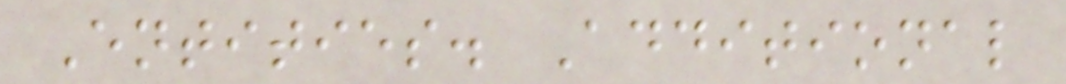Entities. Additional
